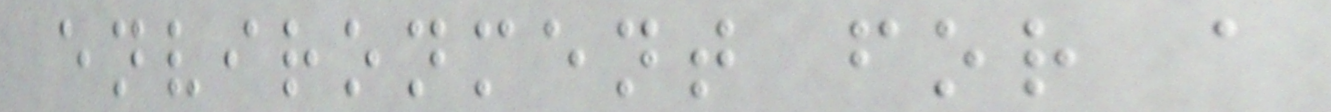environment for a
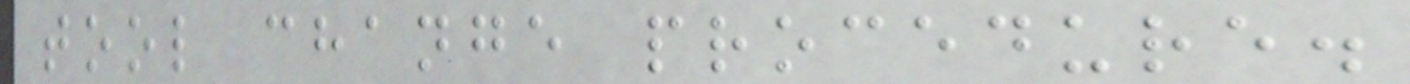tool change procedure.
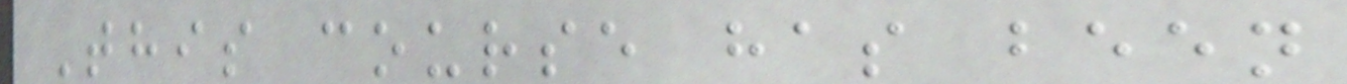This course has been
